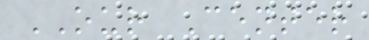OUR Center
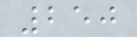250
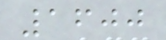1600
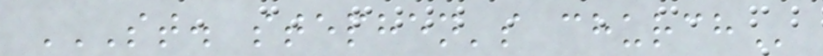ST. STEPHEN'S CHURCH
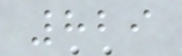829
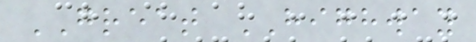GREAT HIGHWAY
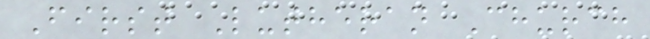First Lutheran Church
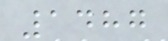1487
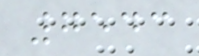7543
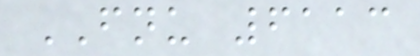FNU 6113
